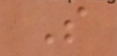So
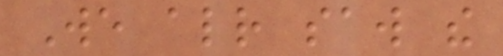We already saw the
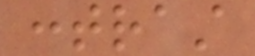contrast
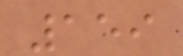159
